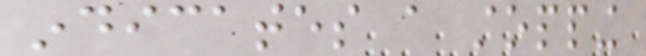indicates a stopping
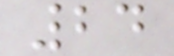24
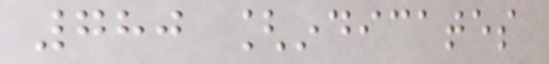780 [indicates
